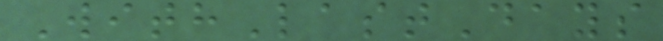WithLastDays
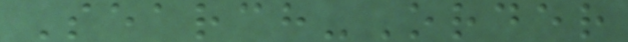Search-Order
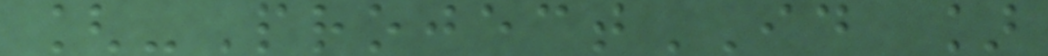[-ProjectID ]
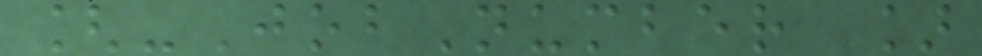[-JobNumber ]
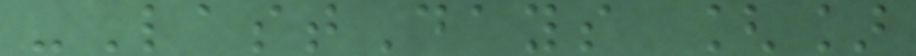-LastDays []
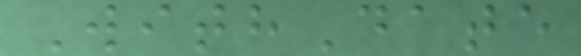WithDate
